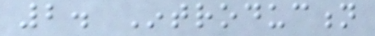2. Introduction
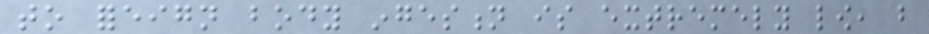to foreign body ingestion is extremely low, but
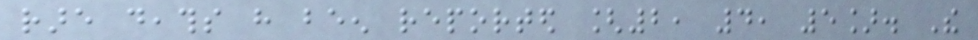rare deaths have been reported [2, 4, 5]. The
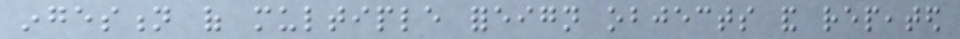ingestion of multiple foreign objects and repeated
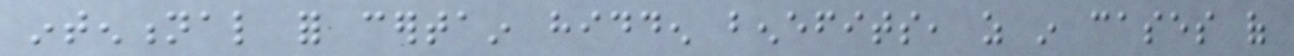intentional for certain hidden benefits, as in cases of
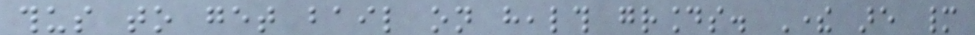thus to get bail on health grounds. There are many
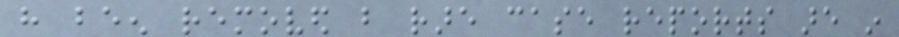have been removed but rare case reports are in
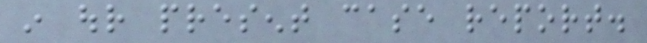in our present case report.
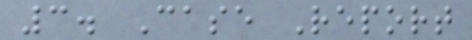3. Case Report
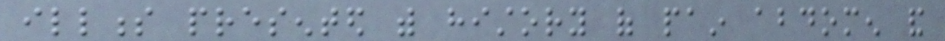illness presented with history of pain abdomen and
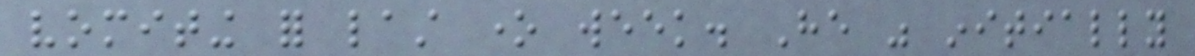vomiting for last one week. He was initially
